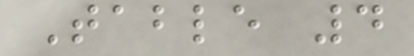Table 4
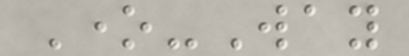One-Way
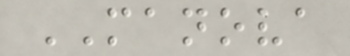MANOVA
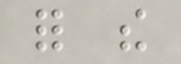for the
